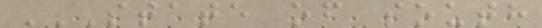STATE OF SOUTH
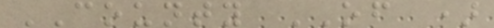COUNTY OF )
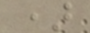)
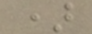)
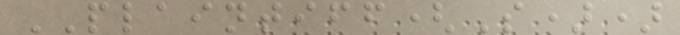PLAINTIFF(S))
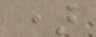)
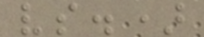vs.)
